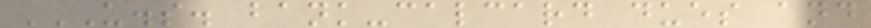U.S. BANK-CALCARD DUES AND
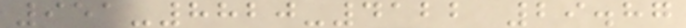951-8820-4122 29.87
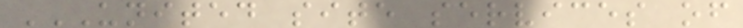UNITED SITE SERVICES OF
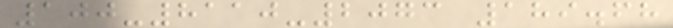100-8110-2073 189.68
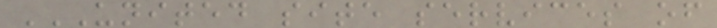UNITED SITE SERVICES OF
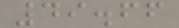49.66
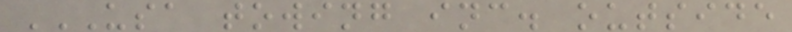USA TOWING INC. OUTSIDE
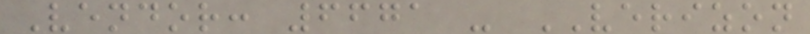Vendor: 6671 - VERIZON
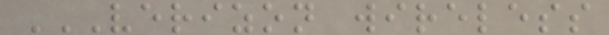VERIZON WIRELESS
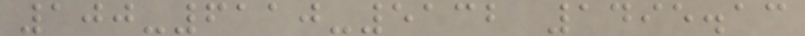100-6110-5132 1495.13
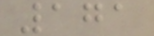171
